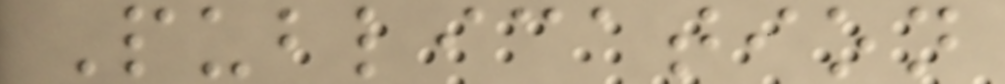Publication
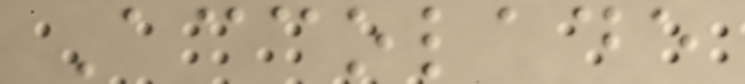Accolade
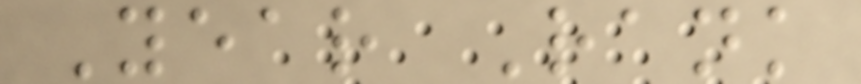Year Rank
